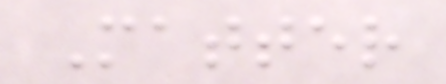Matter
